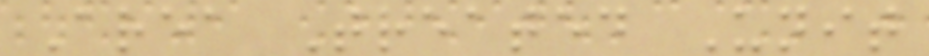Area Treated Unit
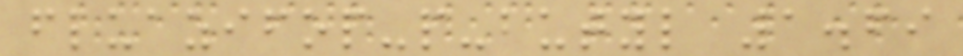fluazifop-p-butyl 1.69
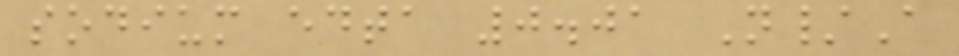sodium edta 0.01 N/A
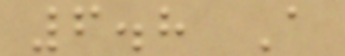6.8 A
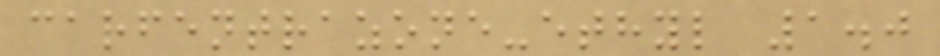carfentrazone-ethyl 1.0
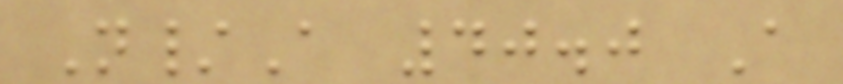N/A 40.0 A
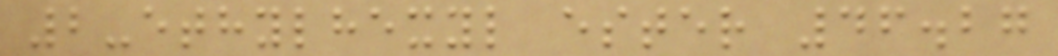2-ethylhexyl ester 46.27
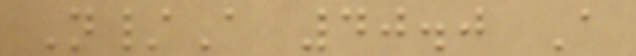N/A 40.0 A
